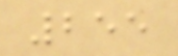255
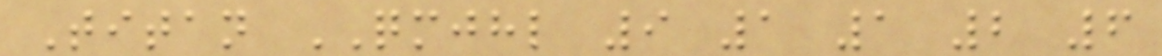Titan QMJHL 9 1 1 2 6
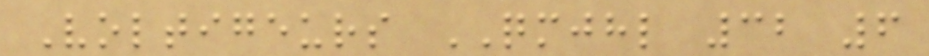Voltigeurs QMJHL 32 6
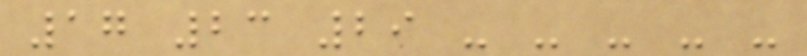17 23 29 - - - - -
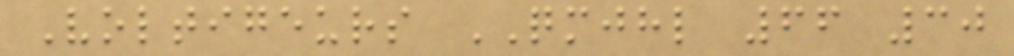Voltigeurs QMJHL 66 30
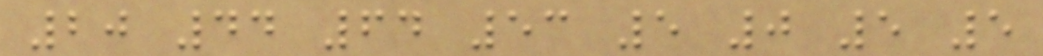20 44 64 53 5 0 5 5
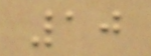10
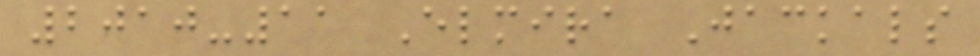2010-11 Elmira Jackals
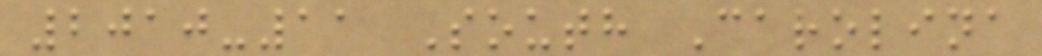2010-11 South Carolina
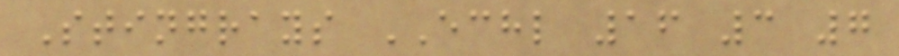Stingrays ECHL 16 3 7
